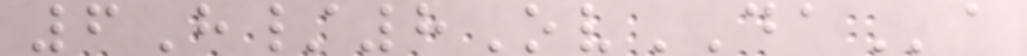6H/8OvDAa
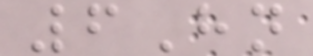6Hn
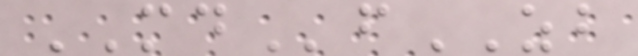MDfZB
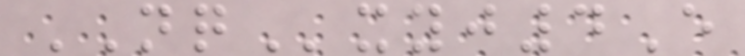NQxyj4E
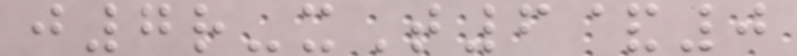j7r-xT6&0
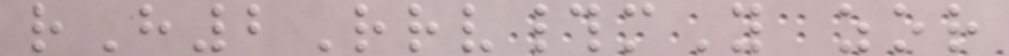rH2Rrv#mY zor
